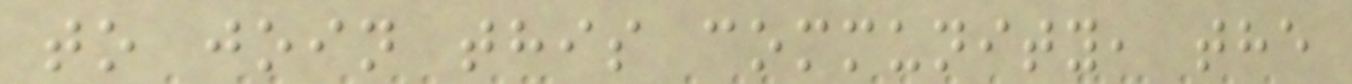to join this community, the
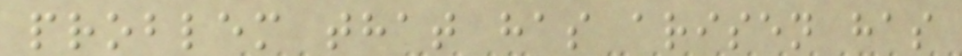problem that has arisen has
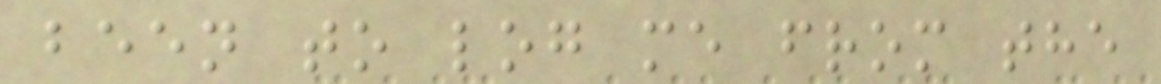been to log me from the
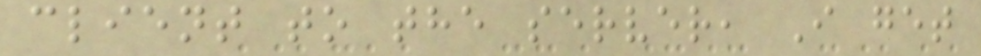client to the server, I get
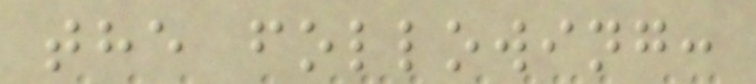the following:
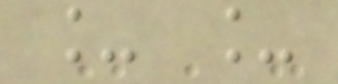_ _
